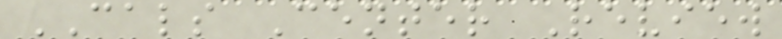CALS Center Review
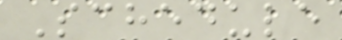Schedule
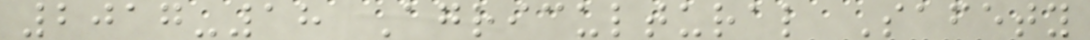2017-18 Agricultural Safety
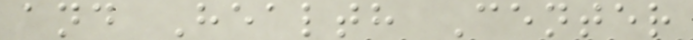and Health Center
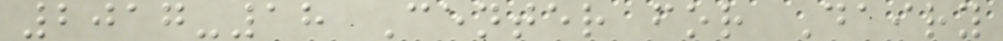2017-18 Center for Dairy
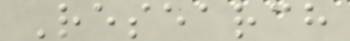Research
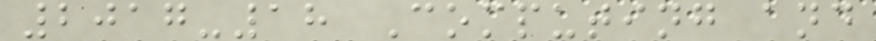2017-18 Computing and
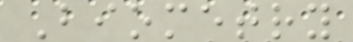Biometry
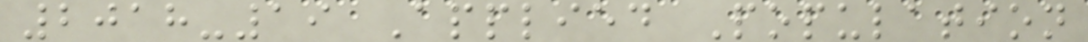2018-19 Applied Population
